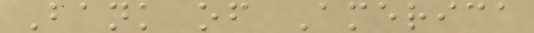Bank of America
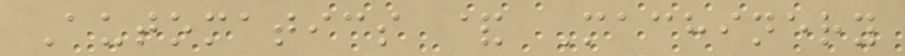Automatics & Machinery
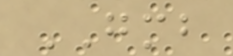GMB
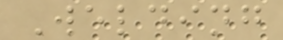Welding
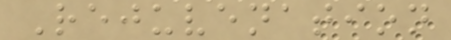Rejuvenation
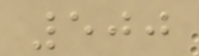500
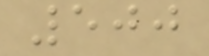500
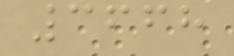3668
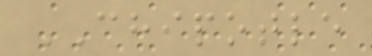CHIPOTLE
